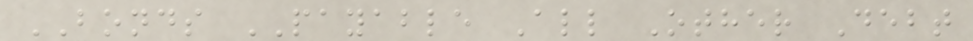BONDS PAYABLE All Other Debt
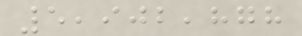5,902,878
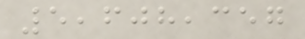5,608,357
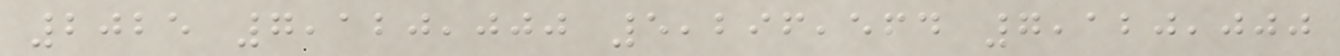2025 7,120,000 5,296,564 7,120,000
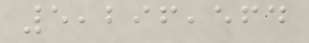5,296,564
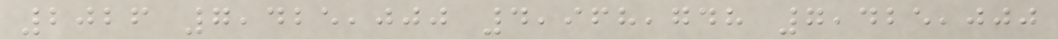2026 7,425,000 4,968,748 7,425,000
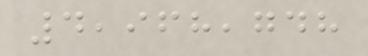4,968,748
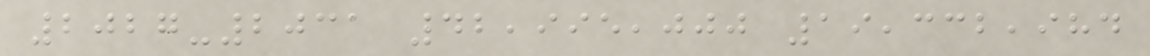2027-2031 42,995,000 19,332,984
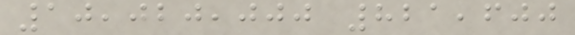10,020,000 821,600
